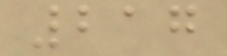217
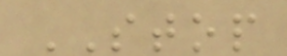STOP
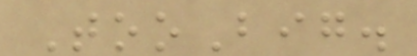TooBig.
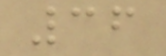36
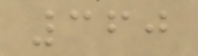360
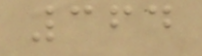364
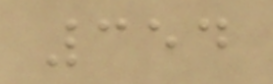354
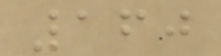160
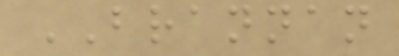BRANNAN
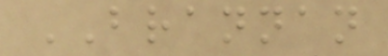BRANNAN
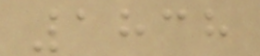1838
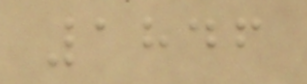1846
